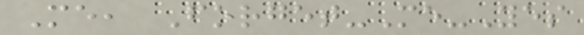Me, Forget-Me-Yes
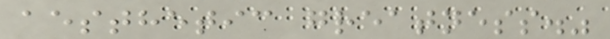aesthetic greatness."
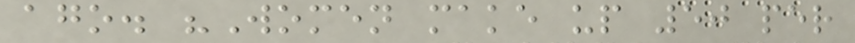ago. "Women make up 50 per
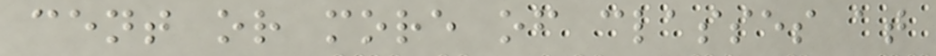cent or more of classes at
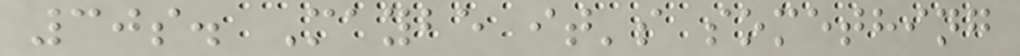30s. Maybe it's something
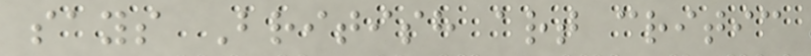says British art critic
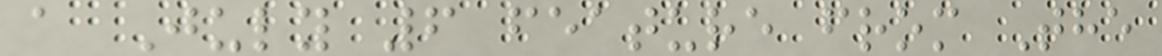a July 6 feature from The
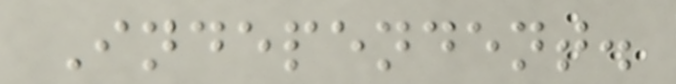Independent.
